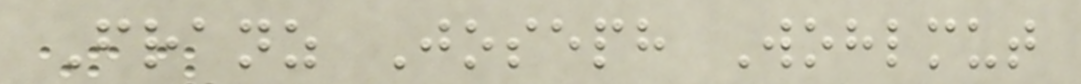Franz Joseph Wohlmut
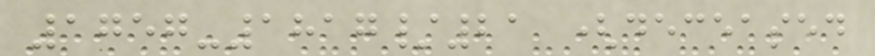1757-1817/21 (deceased
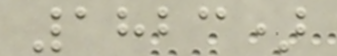1823)
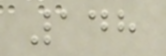148
